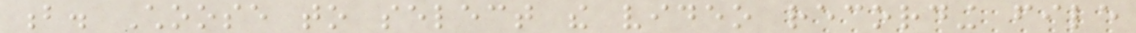b. Choose to select the video recording file
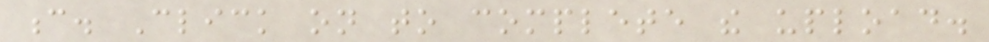c. Click on to complete the upload.
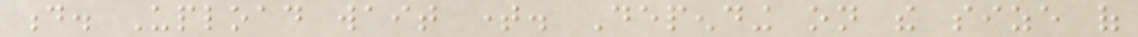d. Upload wait time. Depending on the size of
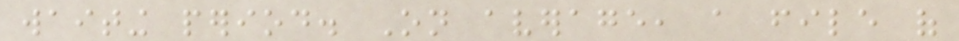waiting period. On average, a file of
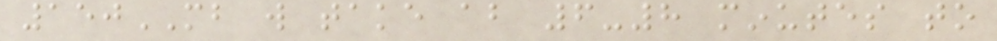150MB will take about 6-8 minutes to
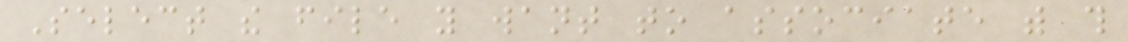Select the file you want to associate with this
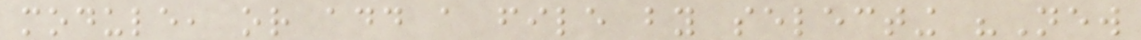module, or add a file by selecting "New
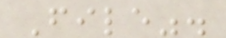File".
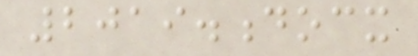2019.docx
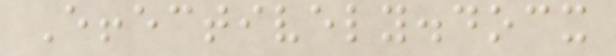Effectively.docx
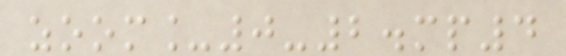zoom_0-2.mp4
